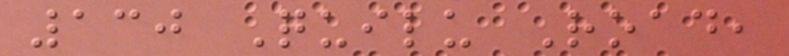130 Quilu Road,
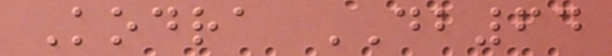Kodra DB64
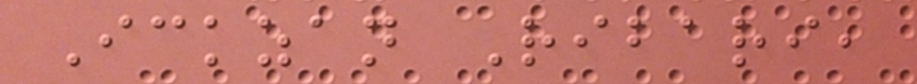Ickzan Ribari,
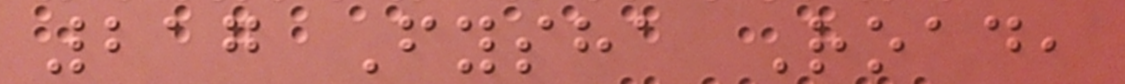217 Fysha Road,
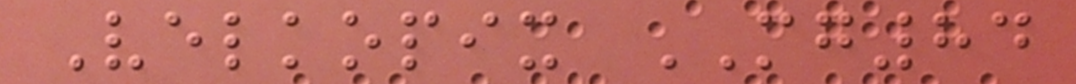Velkopix MG84
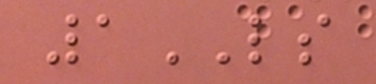1LS
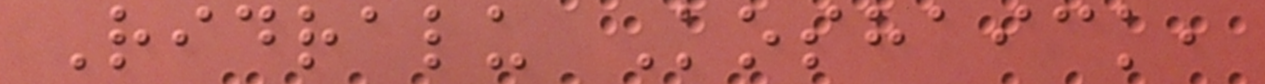Ridralu Koshaick,
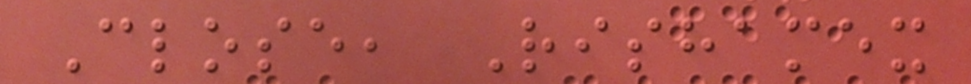Close, Rishamex
